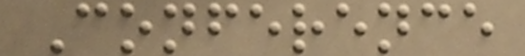Conference
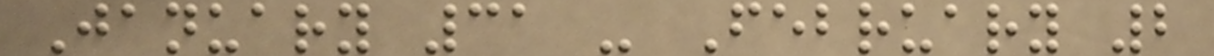January 31 - February 2
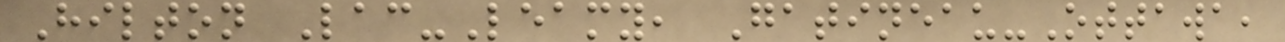Hilton Lac-Leamy, Gatineau-Ottawa,
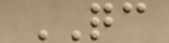QC
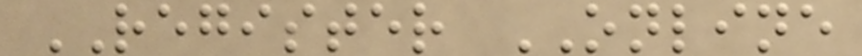REGISTER ONLINE
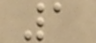1
